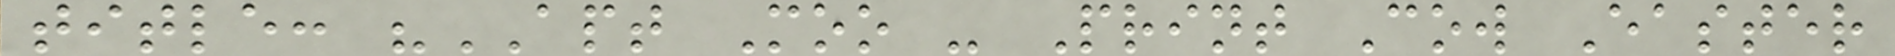title: "APT Moo - Print Cow Easter
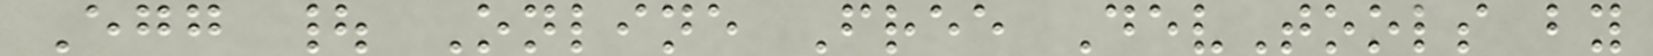Egg | Online Free DevTools by
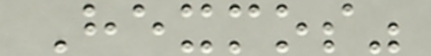Hexmos"
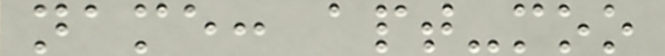name: apt-moo
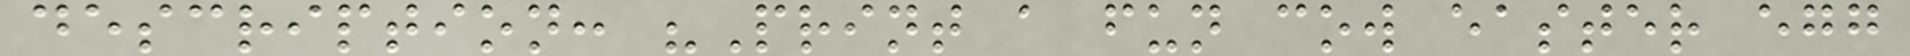description: "Print a fun cow easter egg
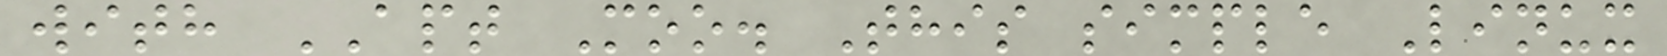with APT Moo. This simple Linux
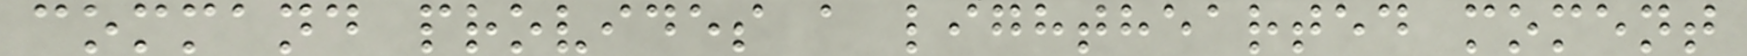command provides a lighthearted moment
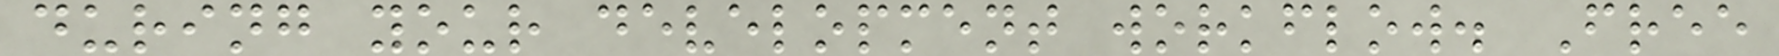during your development workflow. Free
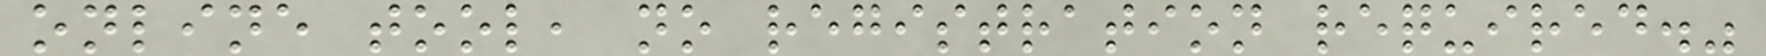online tool, no registration required."
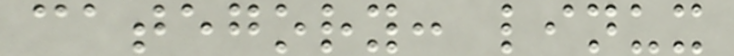category: linux
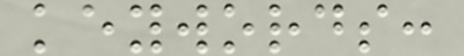keywords:
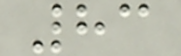83
